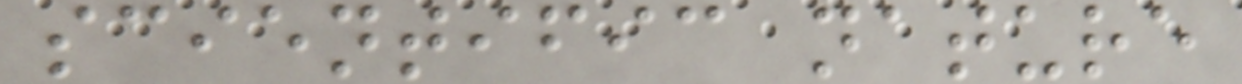scientific nature
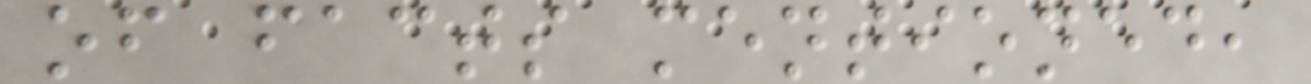of facts mentioned,
